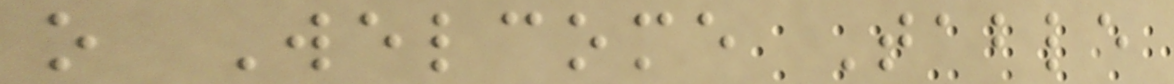o Welcome Table
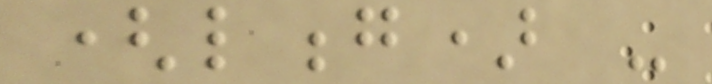(long) -
